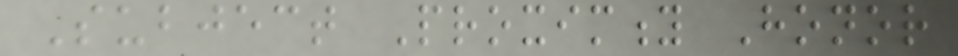Subject Proximity Honor
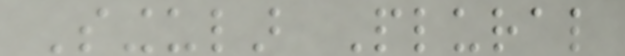Singular Plural
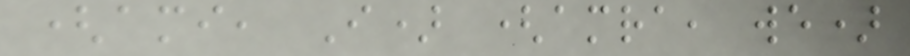(ami, I) (amra, we)
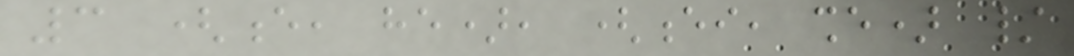3 (e, he), (ei, she) /
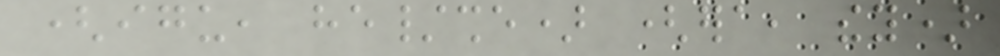(igu, he/she) (era, they)
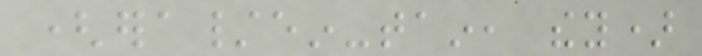(era/ein-tain, they)
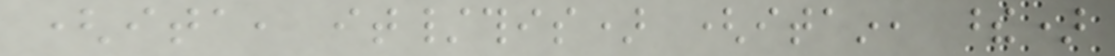(ita, it/this) (itain, these)
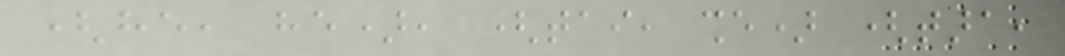(he, he), (tai, she) (tara,
